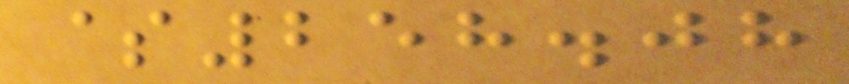$258.08
